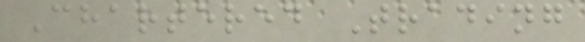Chartered Trading
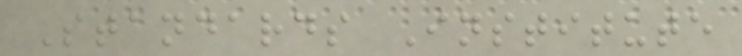Standards Institute
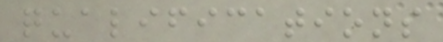qualifications
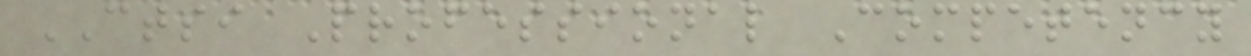CTSI Professional Competency
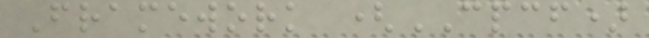Framework (CPCF)
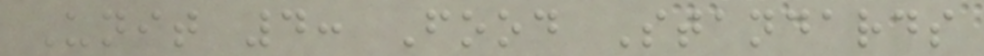Unit 4: Food Standards
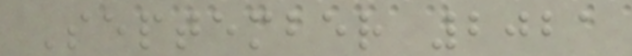September 2021
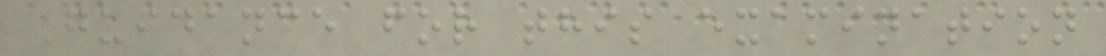Guidance for this examination
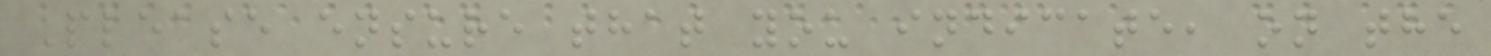Please ensure that you indicate, on the
